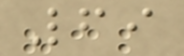69
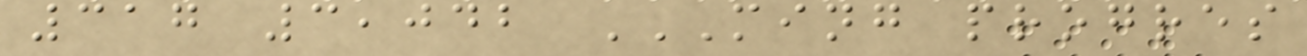317 3,042 MING PROGRES
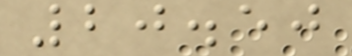20.50
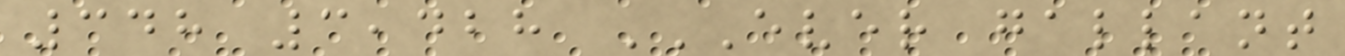348 3,428 EVER GALLANT
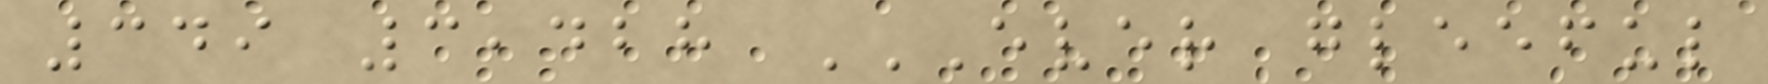349 3,428 EVER GLEEFUL
